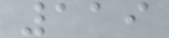119
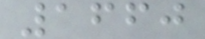1660
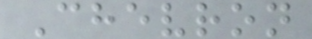Chevron
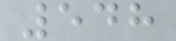548
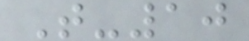T-10
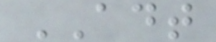ADT
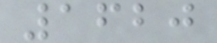1620
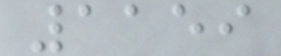1159
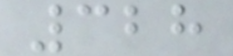328
